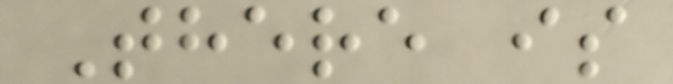There is
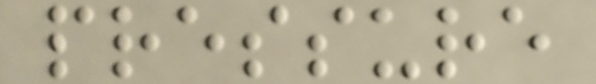pressure
